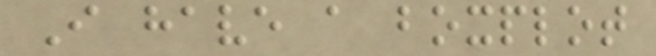I have a boxplot
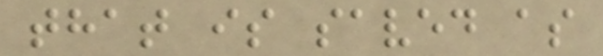that is saved as
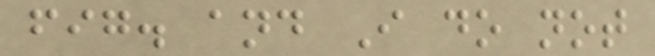fig. and I do not
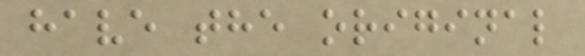have the original
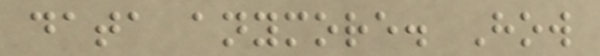data anymore. How
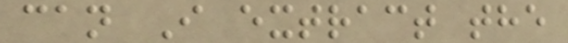can I extract the
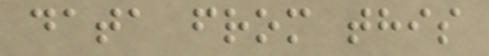data from this
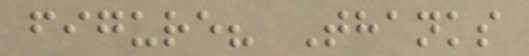figure? Thanks
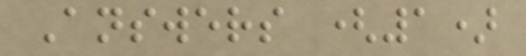Answers (1)
